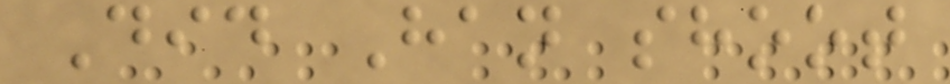Did Han shoot
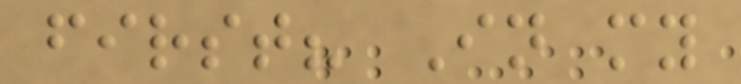first? In my
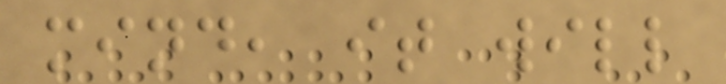mind, it will
